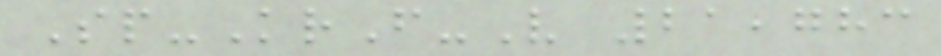Sp-KrF-V 21,783
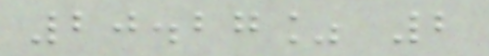20.27% 2
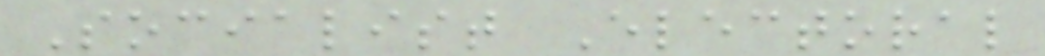Socialist Electoral
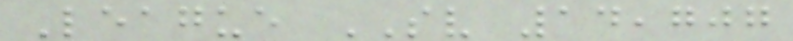League SV 14,707
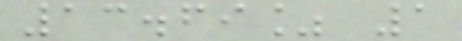13.69% 1
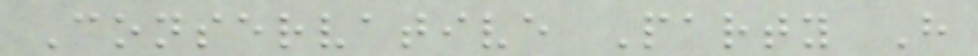Conservative Party H
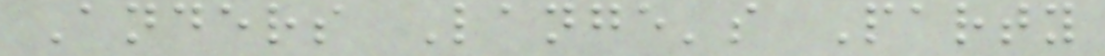Anders Lange's Party
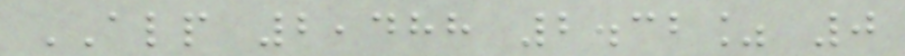ALP 2,488 2.32% 0
